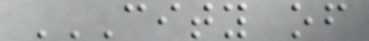CITY OF
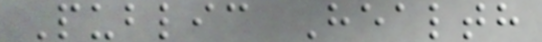Public Health
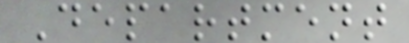Department
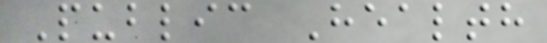Public Health
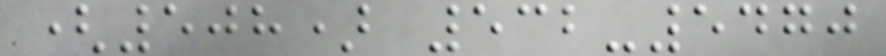(508) 532-5470
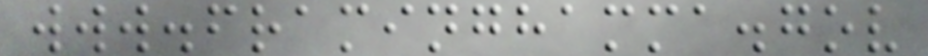www.framinghamma.gov
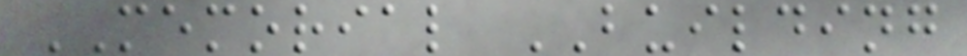MEMORIAL BUILDING
